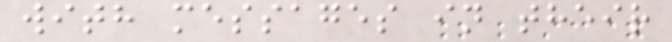with messages in their
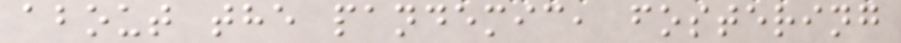about the pandemic, fostering
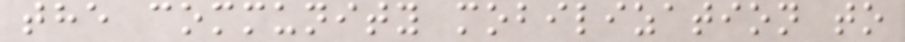the community mobilization to
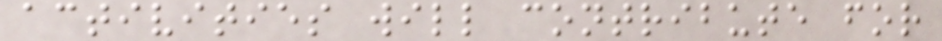activities will contribute for
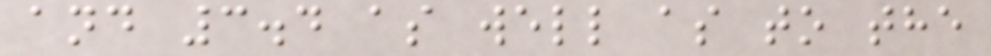and 3.4 as well as to the
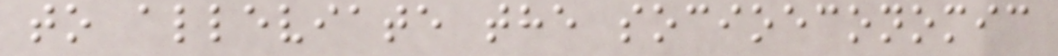to alleviate the socioeconomic
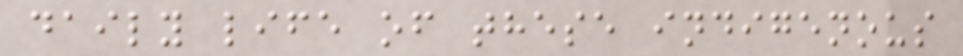daily life of these indigenous
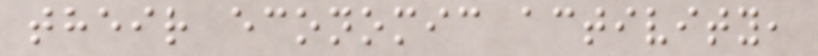their economic activity,
